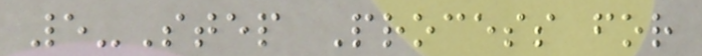5-Step Process for
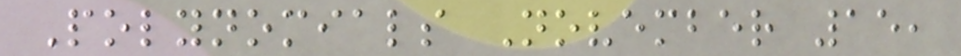Polynomials November 15,
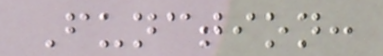Function:
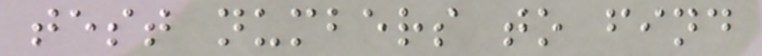test numbers to find
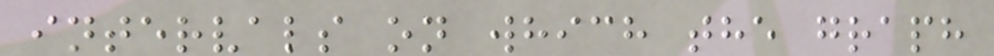intervals on which the graph
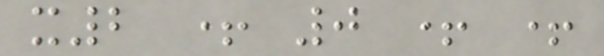x2 + 0 + +
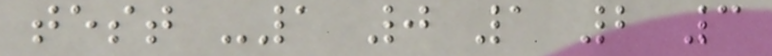test -1 0 1 2 3
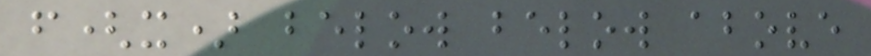f(x) below below above
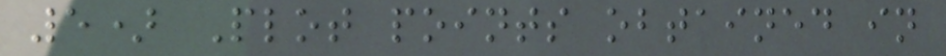5) Plot points obtained in
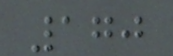170
